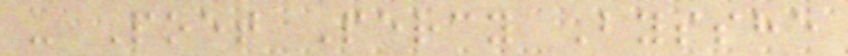- Poet Percy Bysshe
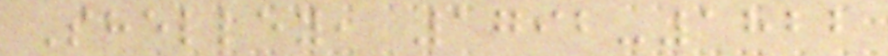Shelley, 1792-1822
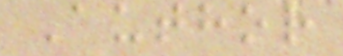Author
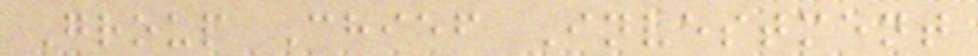Group Chief Investment
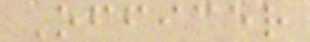Officer
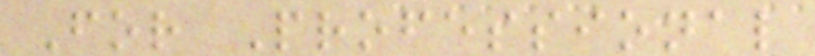For Professional
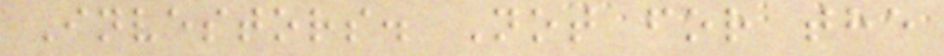Investors. Not for the
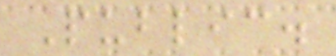Public.
